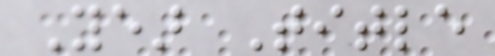Year Title
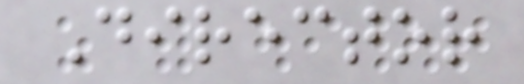Director
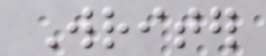Writer
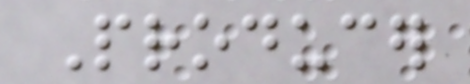Producer
